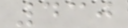430
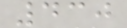430
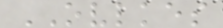OVLKES
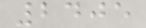2405
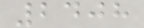2408
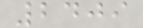2409
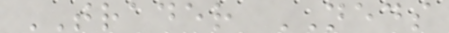TRADER NEDS
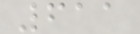611
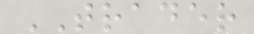TRADER
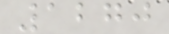1270
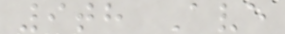9th Ave
